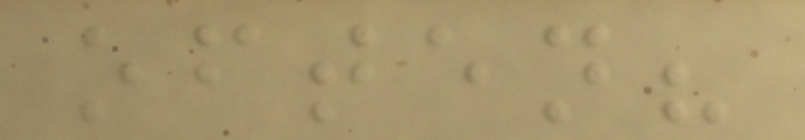often?
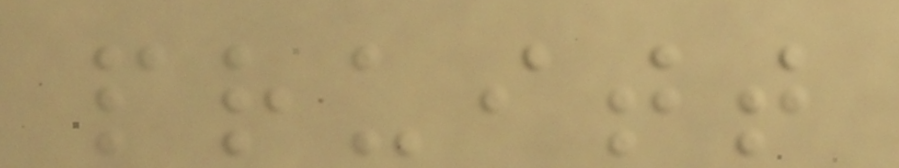pruitt
